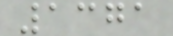1371
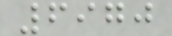6970
